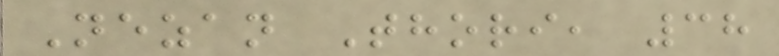Nezan Thori, 38
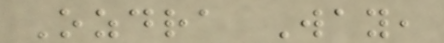Ozdra Way,
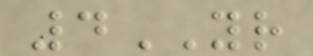4YR
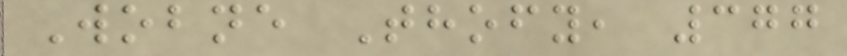Wobne Thofy, 377
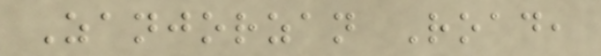Zanjorzan Road,
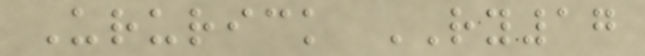Ururick RY17
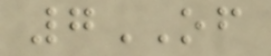7OF
